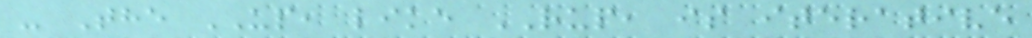- The UP, like RUP, is iterative
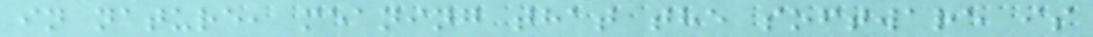in nature, meaning that the software is
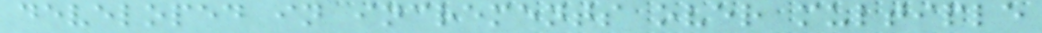developed in increments over multiple
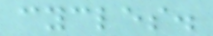cycles.
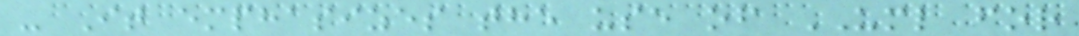- It emphasizes the use of UML for
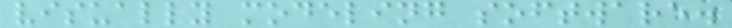visually modeling software.
